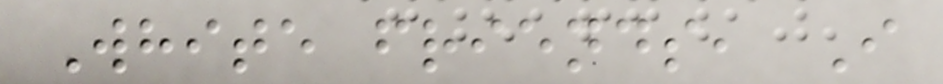White friends, I
